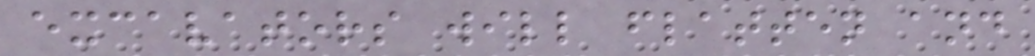excavators will flatten and
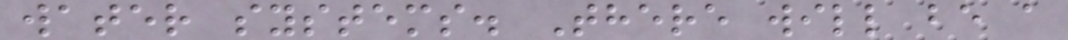water systems. There will be a
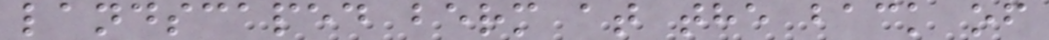landscaped berm at the back of
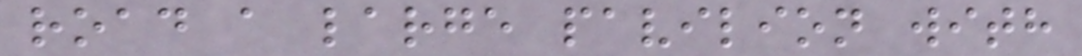road a large pavilion with
